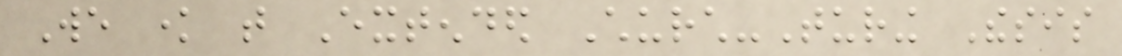We know that Extended Church-Turing Thesis
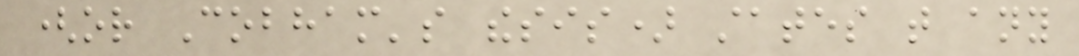(or Cobham's thesis) states that any
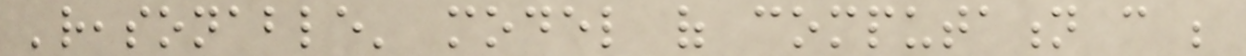'reasonable' model of computation can be
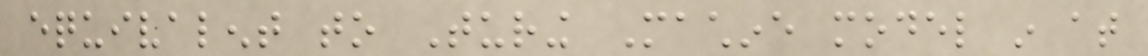equivalent to Turing Machine model in at
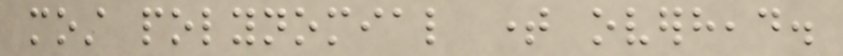most polynomial time overhead.
